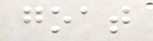goat
